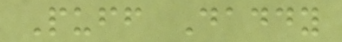Puff Daddy
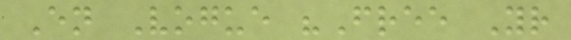En Vogue "Free Your
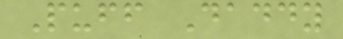Puff Daddy
